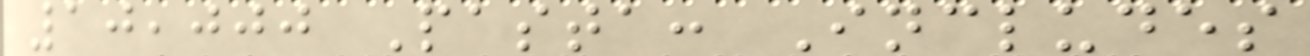10,000 Pasta: Includes
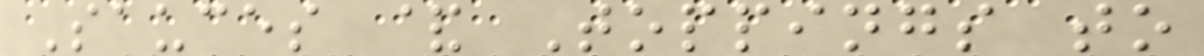Sauces & Toppings to
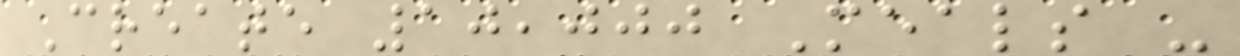Create 10,000 Meals -
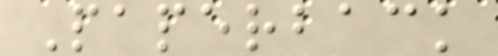Paperback
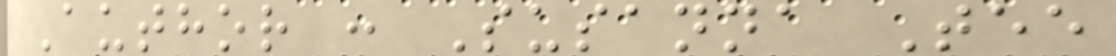Author : Susanna Tee
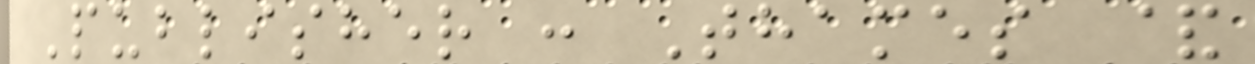Publisher : Thames &
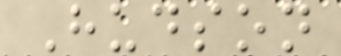Hudson
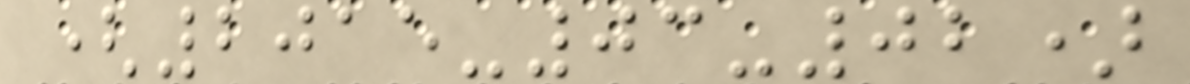(2015-03-02)
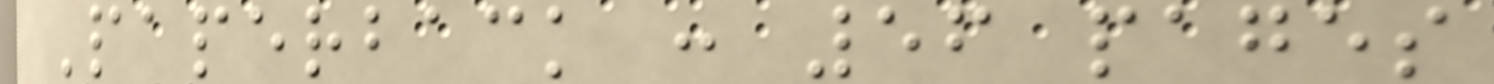Paperback : 56 pages
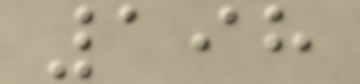198
